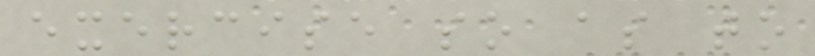exercise so as to
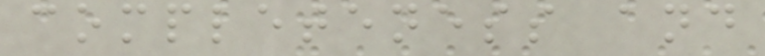completeness and
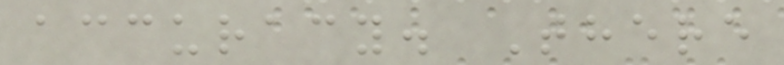accuracy. There
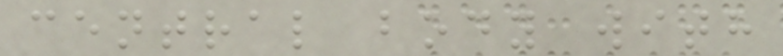central body with
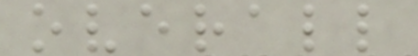overall
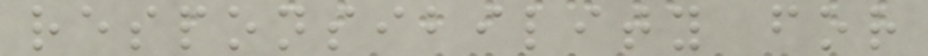responsibility for
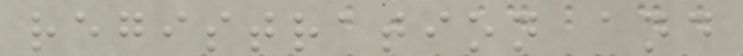registration and
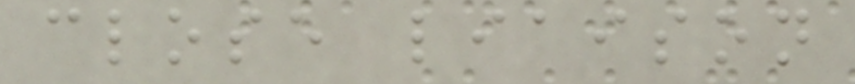close liaison
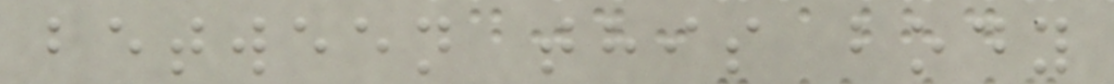between this body
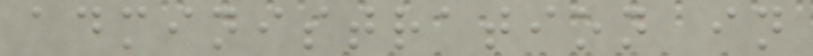administration in
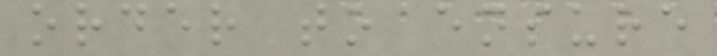order to ensure
